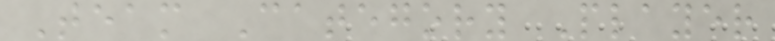Team Category Player
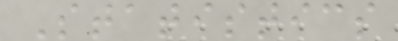Statistics
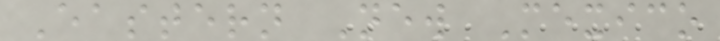Eastern New Mexico
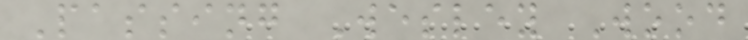Passing Wesley Wood
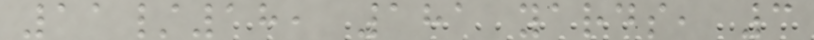11/18, 181 yards, 3
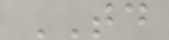TD
